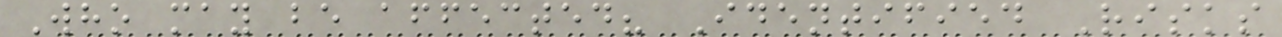Who may be affected? Identified Risks
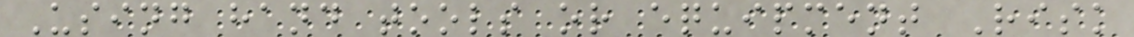Using hand tools or equipment Risk
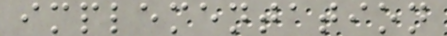implementation
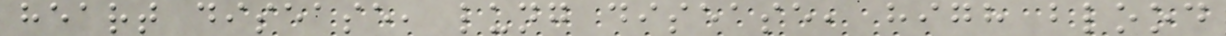heart disease, lung disease, high blood
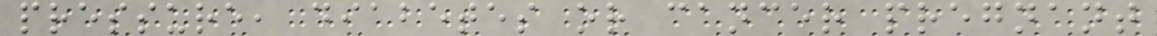pressure, diabetes or cancer pregnant
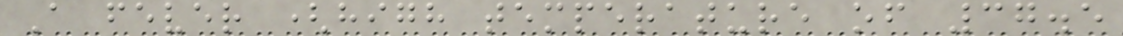A fever (high temperature of 37.5
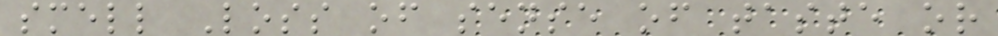smell Loss of sense of taste or
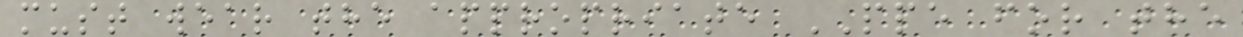must wear the appropriate PPE for the
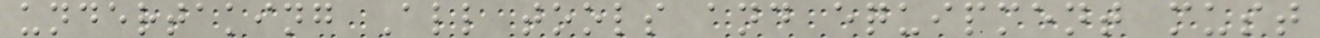undertaking All tools and equipment must
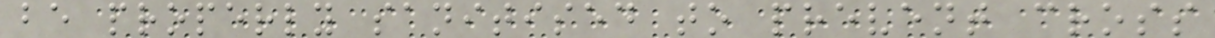be properly sanitised to prevent cross
